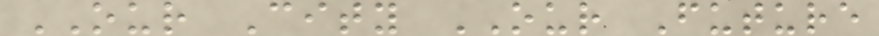OUR City OUR Future
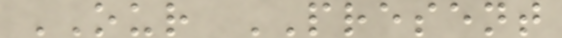OUR PRESENT
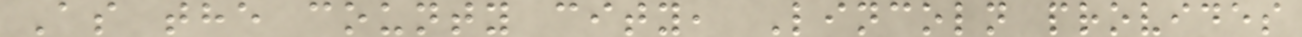As the county city, Lincoln provides
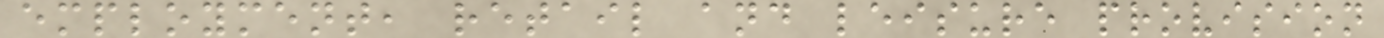employment, retail and leisure provision
